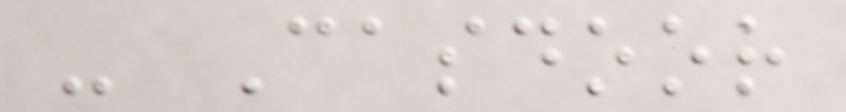- Casdoor
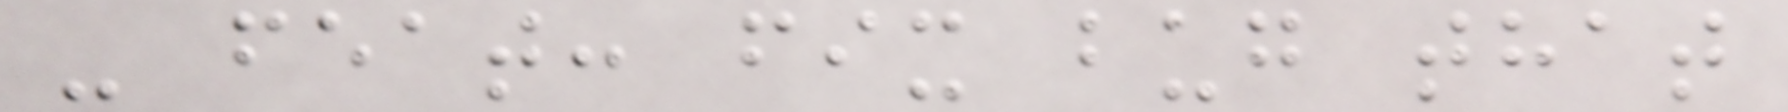- feat: fix bug that
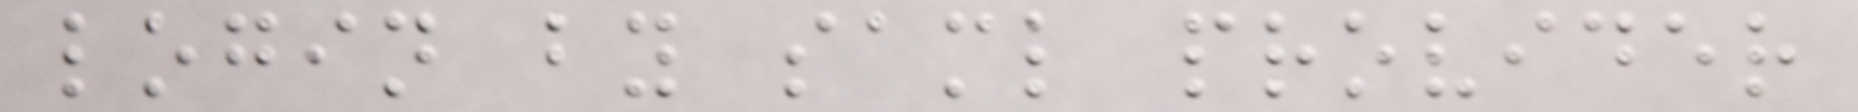login by saml provider
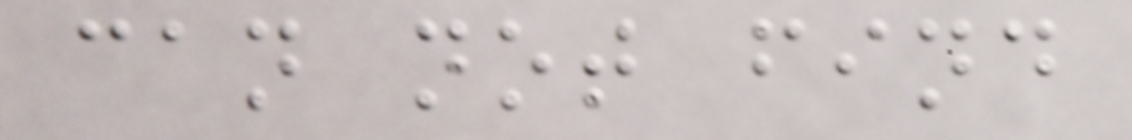can not find
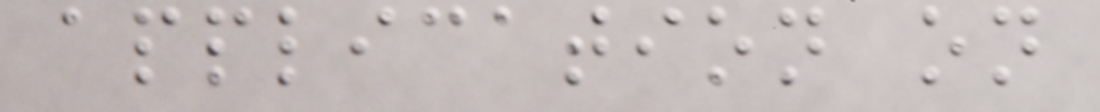application on
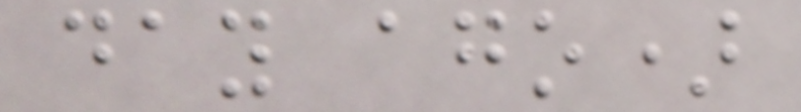day ago)
